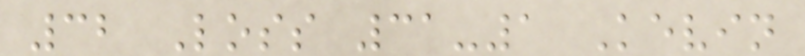32 Loss 31-1 Kevin
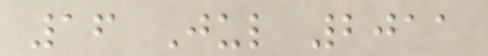16 Jul 2011
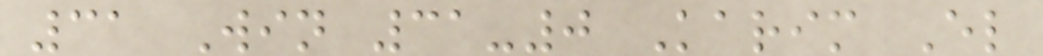31 Win 31-0 Karim El
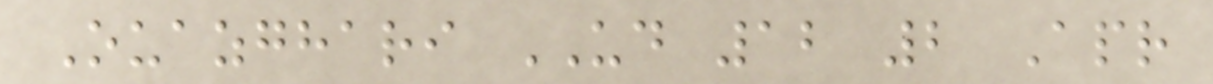Ouazghari UD 12 2 Apr
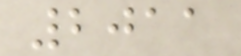2011
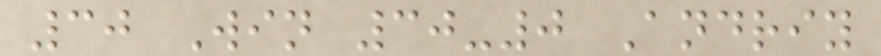30 Win 30-0 Andriy
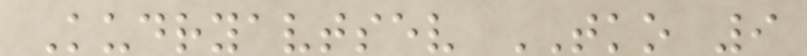Kudryavtsev TKO 9
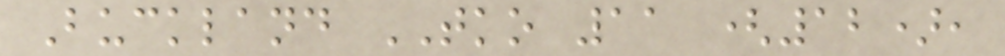Buckland TKO 11 (12),
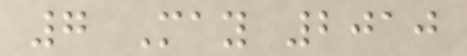7 May 2010
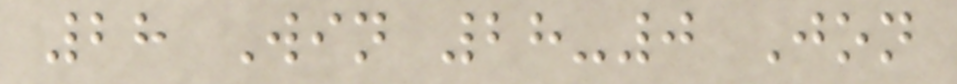28 Win 28-0 Jon
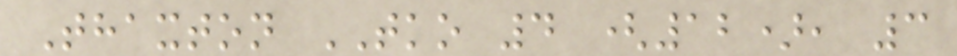Thaxton TKO 4 (12), 3
